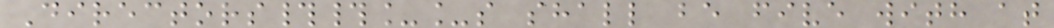Directors##__s shall be five with at
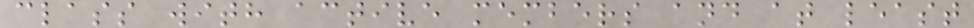class with active members and at least
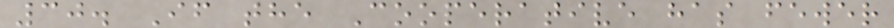30. If the Cooperative has fewer
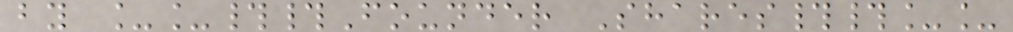by __##Founder Shares##__
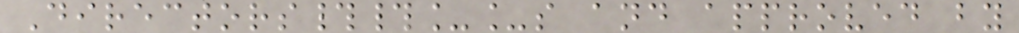Directors##__s and approved by
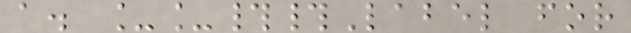a. __##Label for
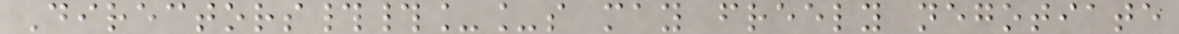Directors##__s may freely negotiate
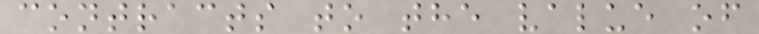contracts to the value of
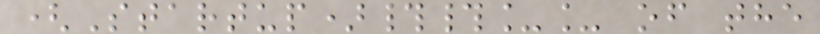(Startup)##__ of the
